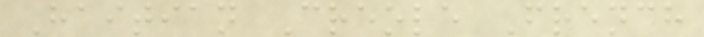Haitian Creole French
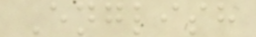English
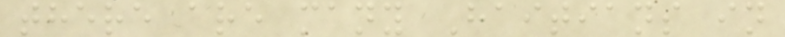there are many Haitians in
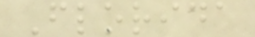Florida
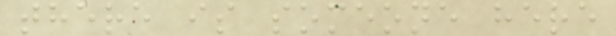there is someone here
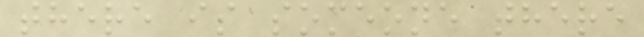there is someone there
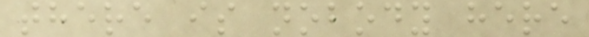there is nobody here
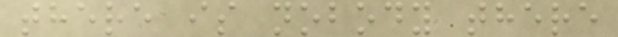there is nobody there
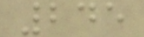245
